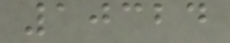10324
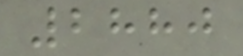2880
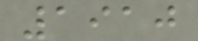1910
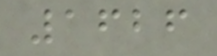1626
